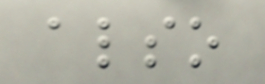also
